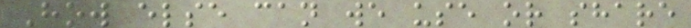How else can we use or share
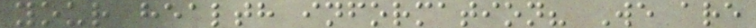your health information? We are
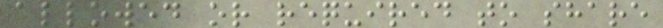allowed or required to share
